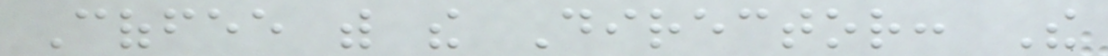Coffee with the Director: The
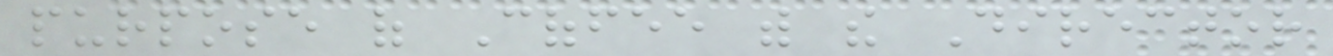purpose of Coffee with the Director
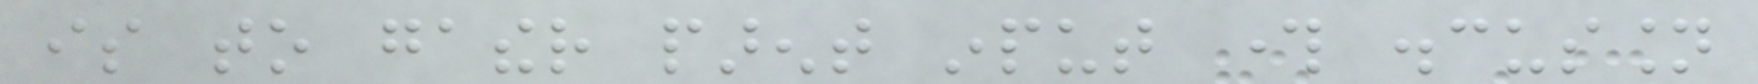is to gather parent input through discussion
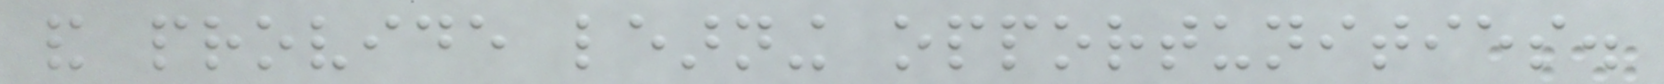and provide learning opportunities.
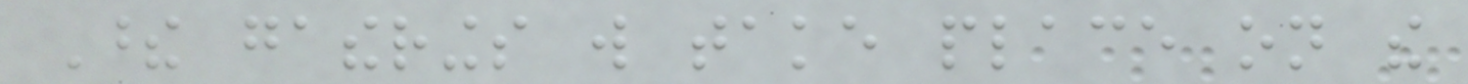These gatherings will take place on the
